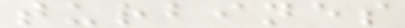turbines
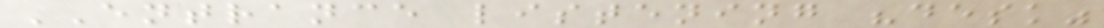ENTRANCE listening "desk"
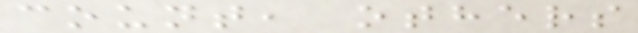count, others
